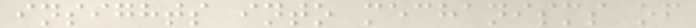insights into mechanisms of
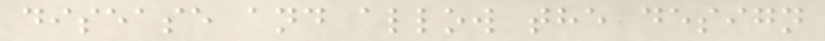disease and allow the design
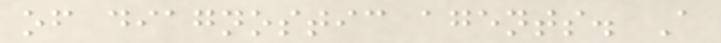of diagnostic agents. A
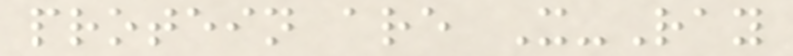protein are X-Ray
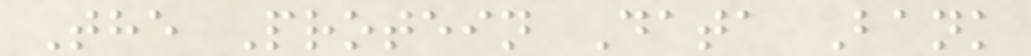The Protein Data Bank
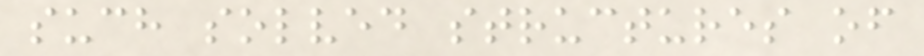such solved structures of
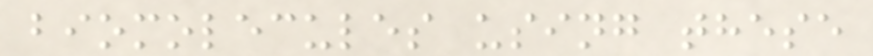biomolecules using these
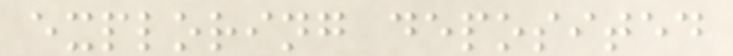exploring deposited
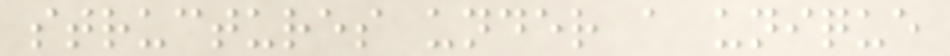structures under a unique
